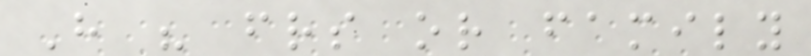Have his friends or family
